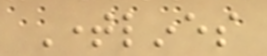Timelines
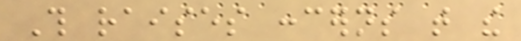This raises concerns that the
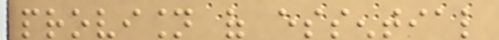provision of essential
